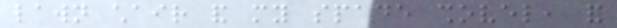lawn chair and my spade shovel, and
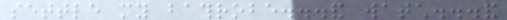settle my bathrobe...and watch...and
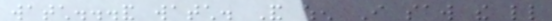watch...and watch. And when I saw the little
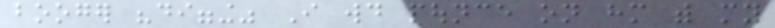booger "digging" I would pounce on him with my
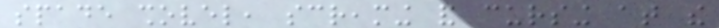spade shovel, screaming and cursing at the
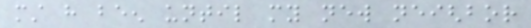must have been until my new neighbor
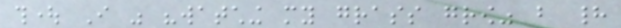thought I was "watching my grass grow" but had
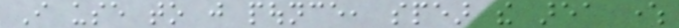I use to just pounce, spear the area where
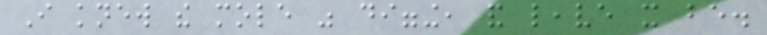I knew the mole was digging, and leave it be.
